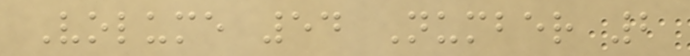Volume 54 Number 2
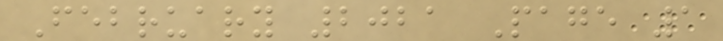February 2021 Page 1
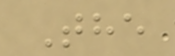The
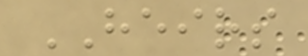HEIRS
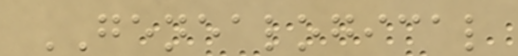GENEALOGICAL
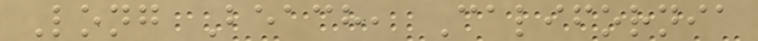Long Beach, California
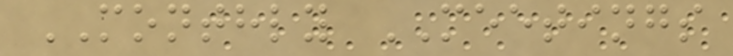MONTHLY MEETINGS
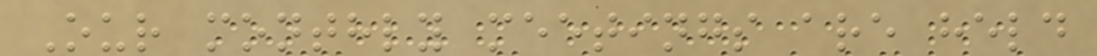Our monthly meetings are held
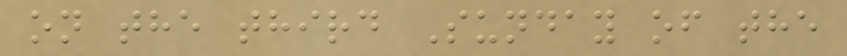on the third Sunday of the
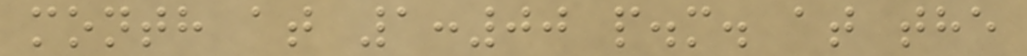month at 1:00 p.m. at the
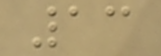13
